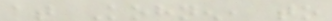at Kohnen, to
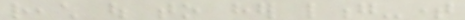reach out to her long-time
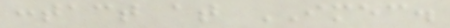contact at IMEC.
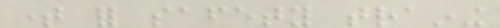time for safety training
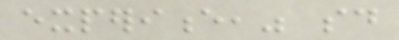experience," said
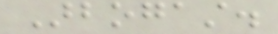Arbogast.
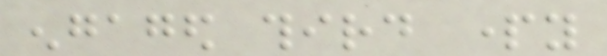engaged third party
